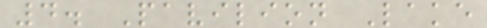4. Pavilion Lake
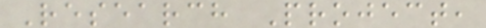Research Project,
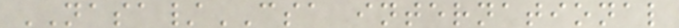NASA/CSA international
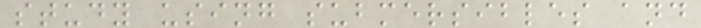study using submersibles and
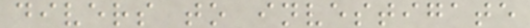divers to investigate
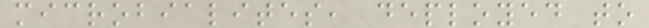microbialites, deployed to
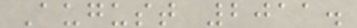August 2011.
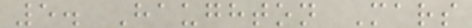5. Haughton Mars
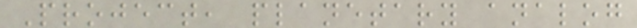Project, planetary analog
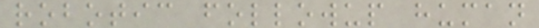robotic followup human
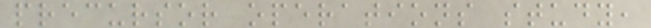precursor operations study,
